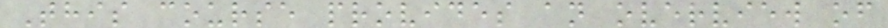This course provides an overview of
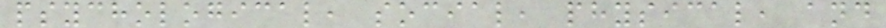psychological, social, physical, and
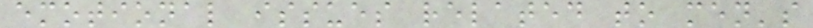emotional issues related to men's
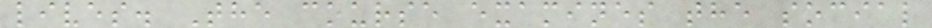lives. The course examines the social
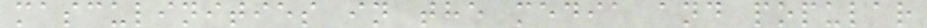masculinities in the media and popular
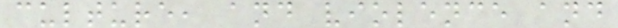culture, and violence and
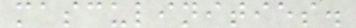masculinities.
